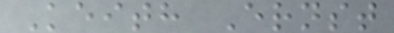Keith Ernst
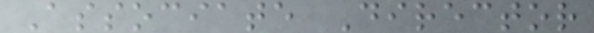Associate Director
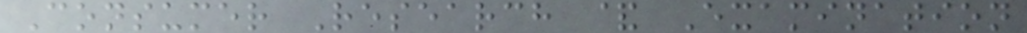Consumer Research & Examination
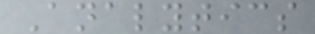Analytics
